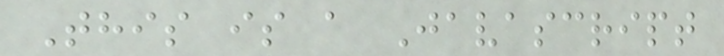This is a Javascript
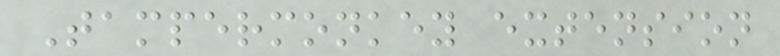Tampermonkey extension
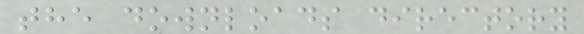the downloads directory
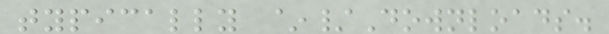typically ~/Downloads.
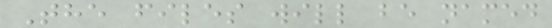The files will be named
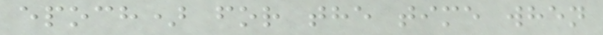epoch) for the time when
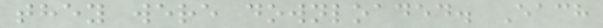they were downloaded. Each
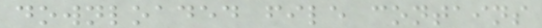downloaded file contains
